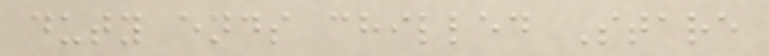duty ends chilled Stare
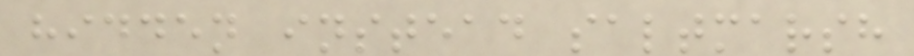hidden instead saltmarsh
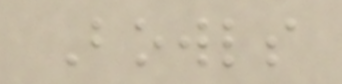Bowls
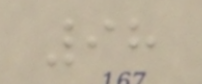98
